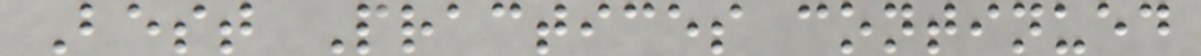Best Practices continued
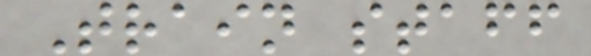Train staff
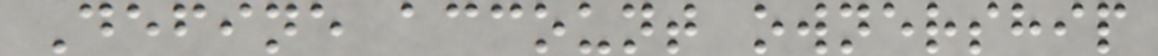Define account ownership
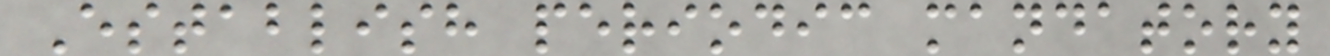Establish periodic mandatory
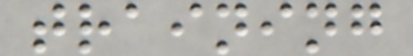training
